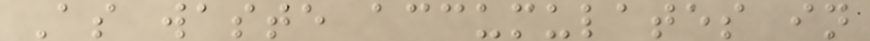As waste accumulates in
